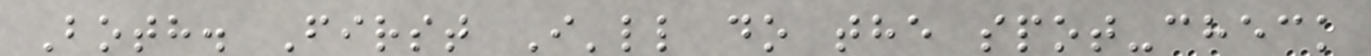Both. First I'll do the spot-check
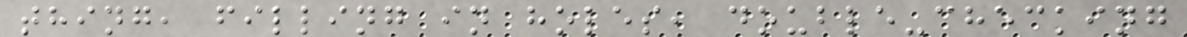thing, filling in holes, double-checking
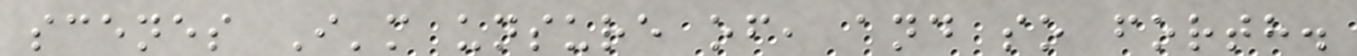scenes I'm unsure of, and so forth.
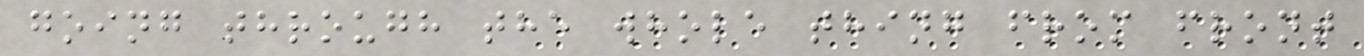going through the whole thing from front
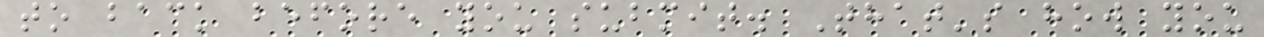to back before you submit. That's how you
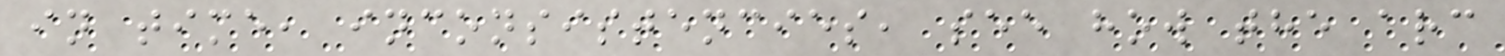in time, inconsistencies, see how the arc
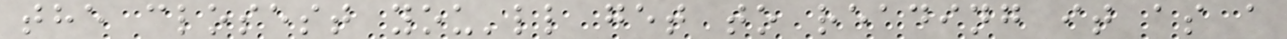the closest you'll get to reading it as a
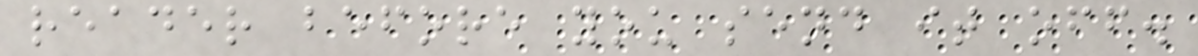reader before you send it off.
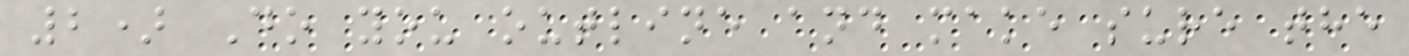2) Do you outline and make sure the
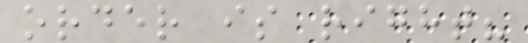order is right?
